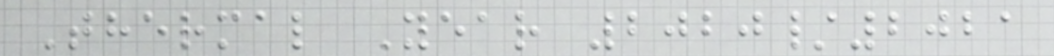Thermal Year 2020/2021
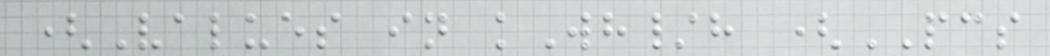(Values in kWh/h (PCS
